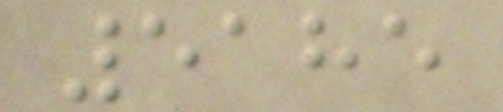5185
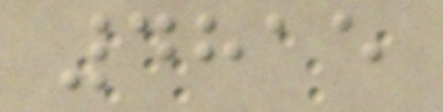4815
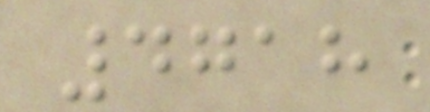4718
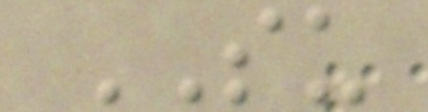SU
